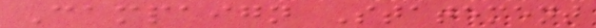Campaign Statement
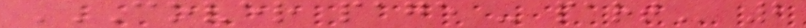COVER PAGE - PART 2
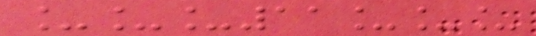___11___
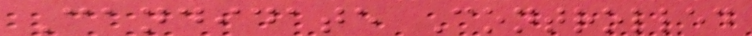Candidate Controlled
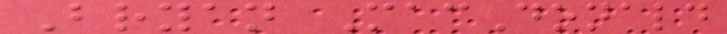Bryan MacDonald
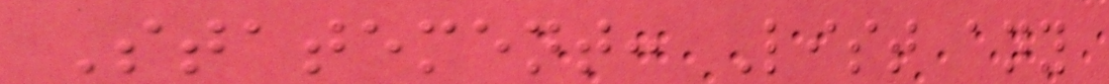Statement: List any
